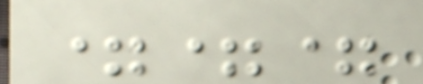===
